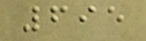695
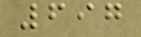697
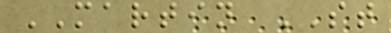MARTIN ST
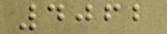4062
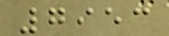7953
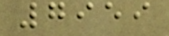7959
